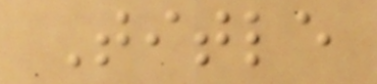Title
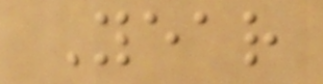Year
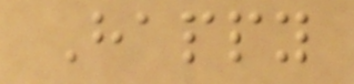Happy
